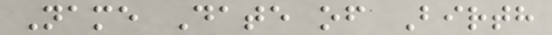Name Date of Birth
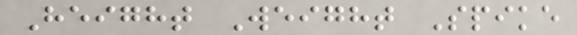Height Weight Spike
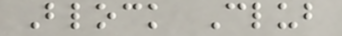Block Club
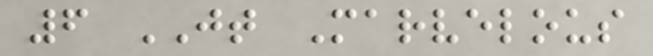6 JT Marvelous
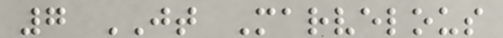7 JT Marvelous
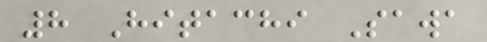8 Hitachi Sawa
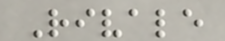Rivale
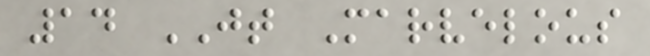14 JT Marvelous
